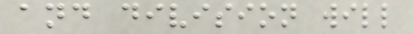and division will
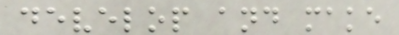develop and make
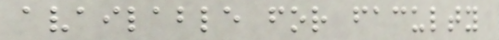available for faculty
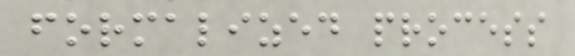formalized process
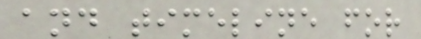and timeline for
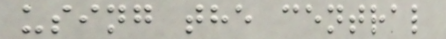using the central
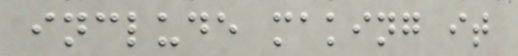include making it
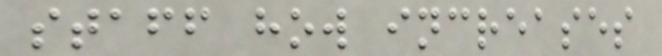staff how increases
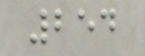254
